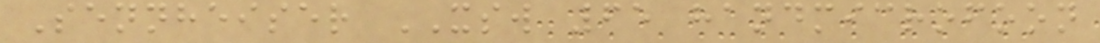Sennheiser XSW 65 handmicrofoon
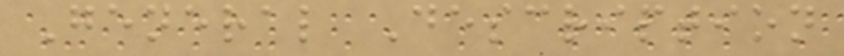General Description
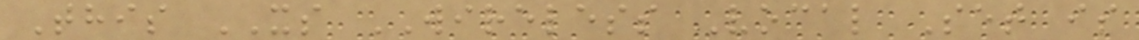This XS WIRELESS Vocal Set is
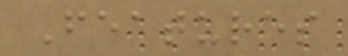Features
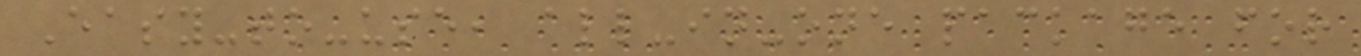Easy-to-use, all-in-one package for
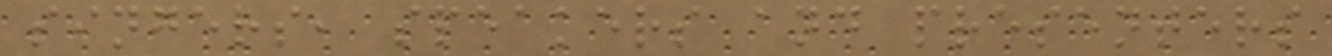singers, speakers and presenters
